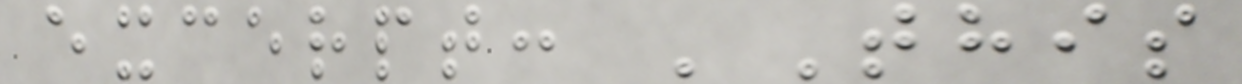excerpt: 'This
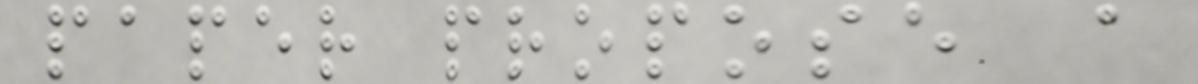paper propose a
